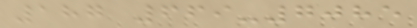187 669-7085
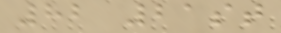82 21st
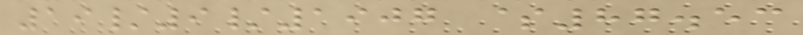19/9/1907 $87.53
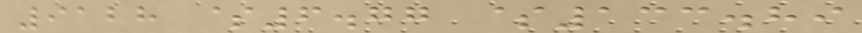9128 $6.77 $133.89
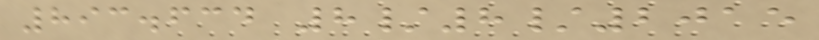893.634 8/8/2015
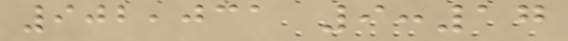902,031 9:17
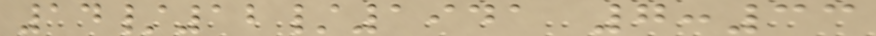14/12/1941 7:33
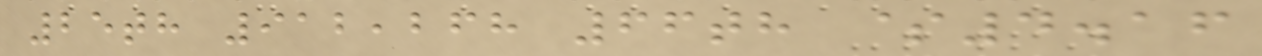25th 912,268 66th $4.16
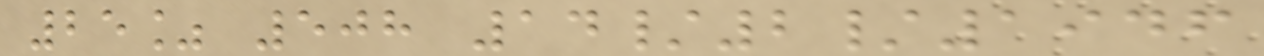25% 508 14/2/1946
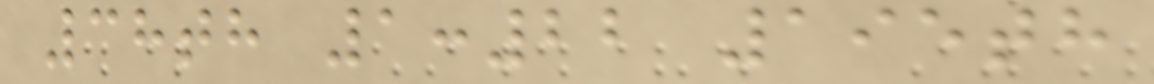38th 1:22 195th
